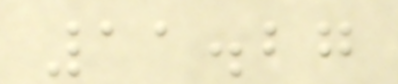11.27
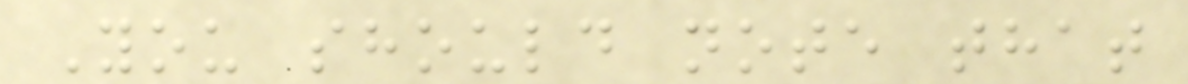You should note that
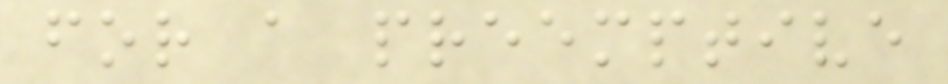for a preemptive
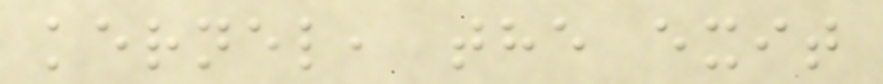kernel, the exit
